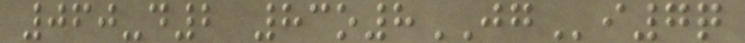060-d2 83o8JGi7q
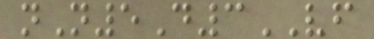nN5D3VF
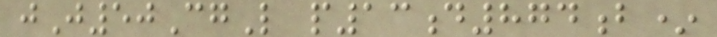jJ50CgL p13d874b*
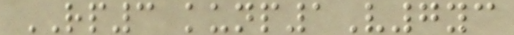RP3 kunp1V7yc
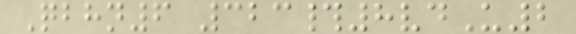Qbhn6 323#8vdU2
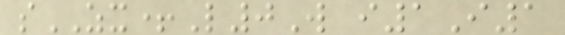sZX+L0W i1I1
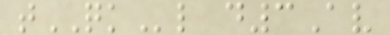tQKl d3Av
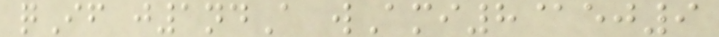qIf j1ndA wAmi8@ej9
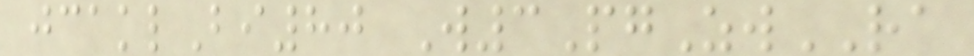jcaklBi80 W3PgZwRA
